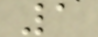1
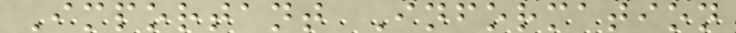Important Information
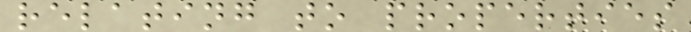relating to properties
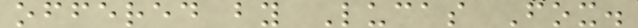offered by Lucas Fox.
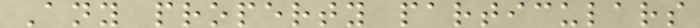Any property particulars
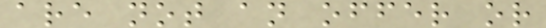are not an offer or
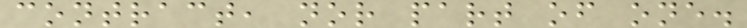contract, nor part of one.
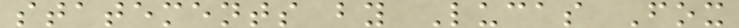statements by Lucas Fox
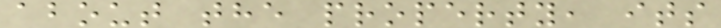about the property, its
